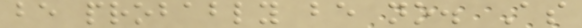be probably be no. As
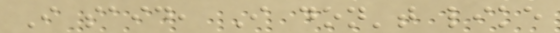I said, I don't like
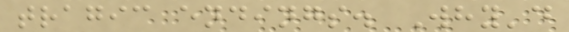tragic endings. Why'd
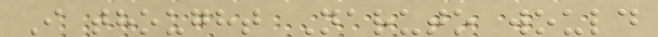I thought Naruto would
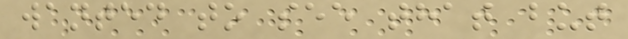wanted to see that but
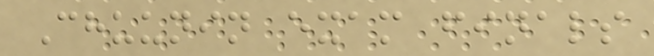Chuunin exam finals
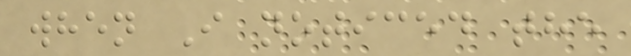when I noticed the
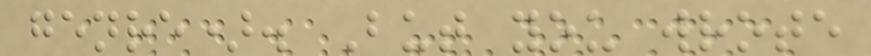genre). But you wrote
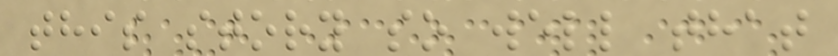this story so well that
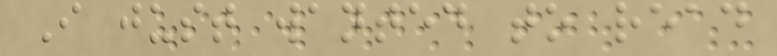I just wanted to read
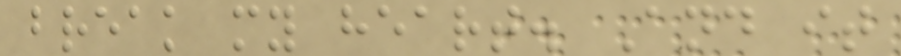break my heart. And it
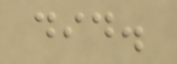did.
